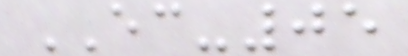EC-05
